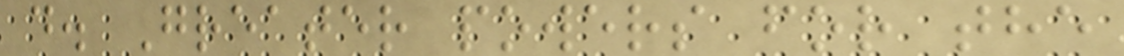d. Greater powers for the
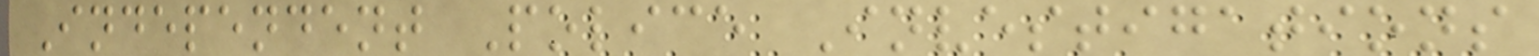Independent Police Investigations
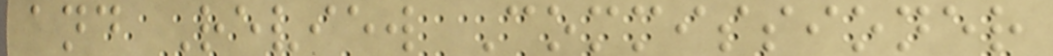and Review Commissioner
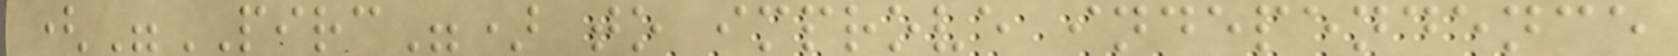("PIRC") to improve independence
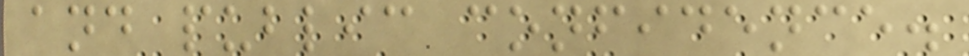and public confidence.
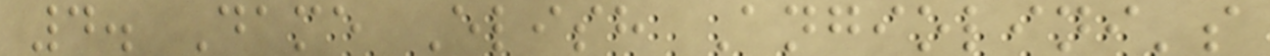4. Dame Elish Angiolini's
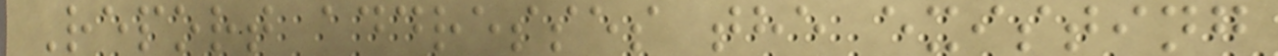Report addresses the existing
